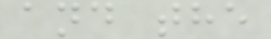and the
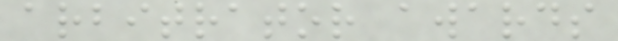arbitrator awards
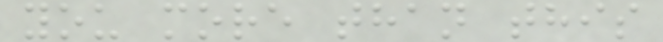you more than this
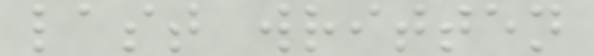last written
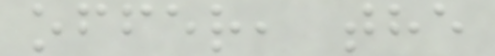offer, the
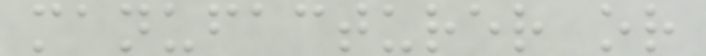manufacturer or
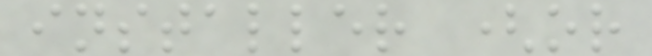installer (or
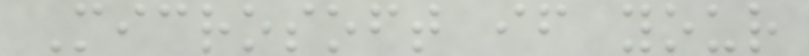Microsoft if your
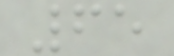65
